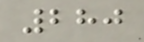280
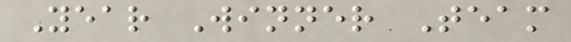Year Winner Team
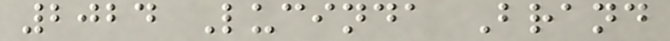2024 Lucinda Brand
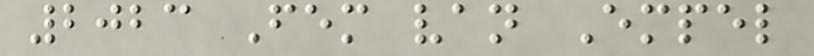2023 Fem van Empel
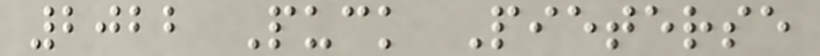2022 Puck Pieterse
